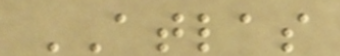ATLAS
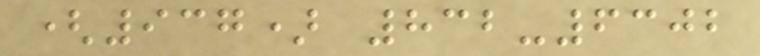(937) 832-6302
